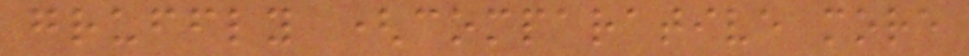gruffly (comparative more
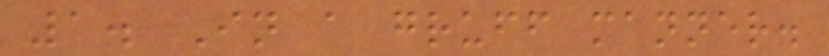1. In a gruff manner.
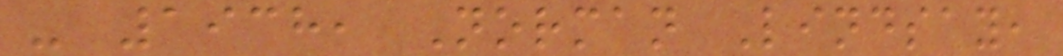- 1938, Norman Lindsay,
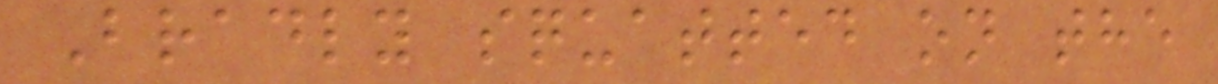Bradly squatted on the
